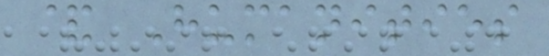& Humanities
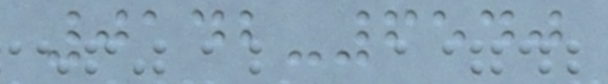0142-6540
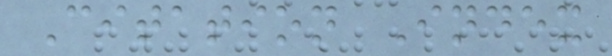Citation Index
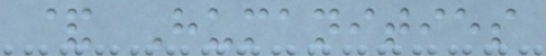& Humanities
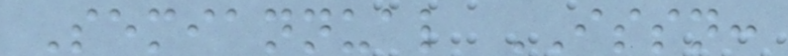Semiannual ISSN:
